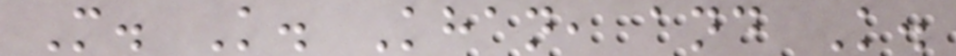M. K. Khan, and K.
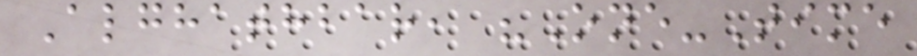Alghathbar, "One-Time
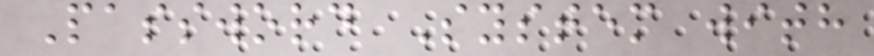Password System with
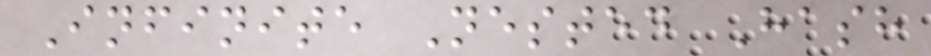Infinite Nested Hash
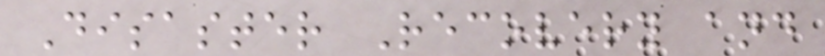Disaster Recovery and
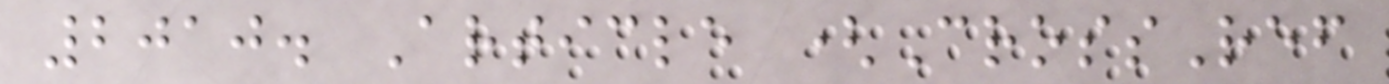2010. Article (CrossRef
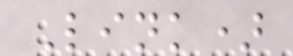Link)
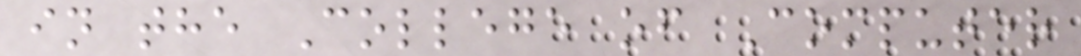in the College of Computer
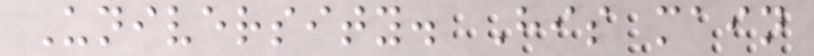University. His main
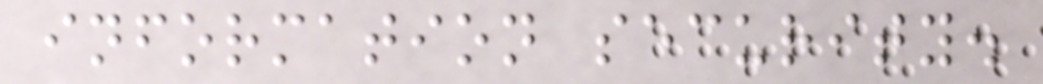information security.
